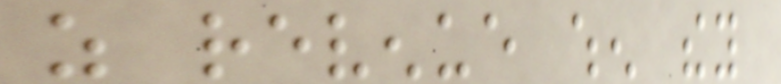as revenue when they
